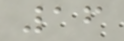16
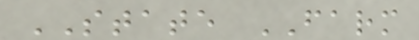STATE FARM
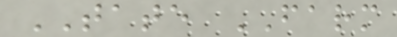TATE FARM
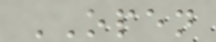OPEN
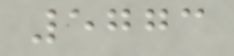5773
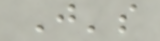J's
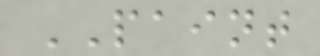PAINT
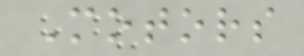Motors
